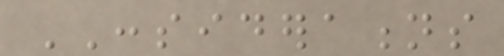CONSIDERATIONS
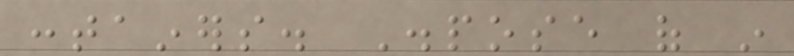containers. Dispose of in
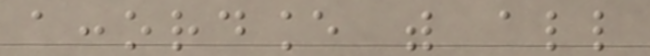accordance with all
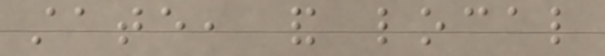state, and local
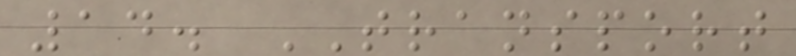14. TRANSPORT
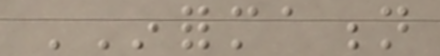INFORMATION
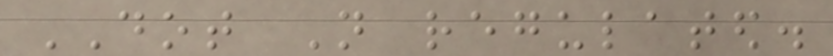DOT Not regulated.
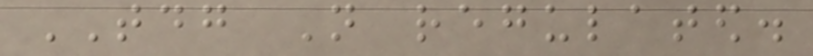TDG Not regulated.
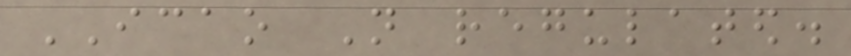ICAO Not regulated.
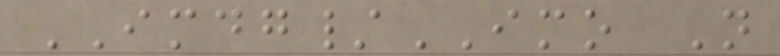IMDG/IMO Not
